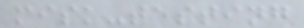misk-testing
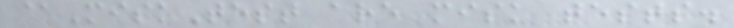@MiskTest are misk tests.
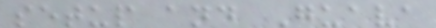setup and Guava
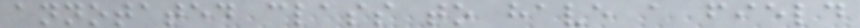annotated class to have a field
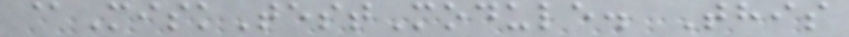@MiskTestModule. This
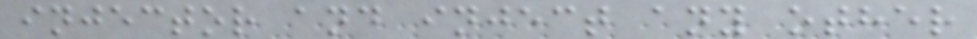injector and inject any other
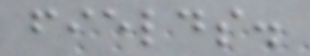fields.
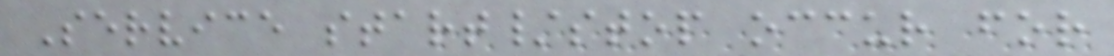Service start/stop occur for
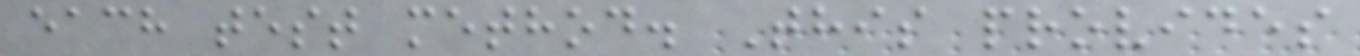each test method. This provides
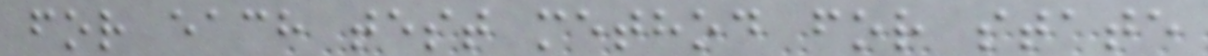for each test method for state
